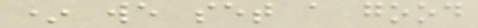* we set a good
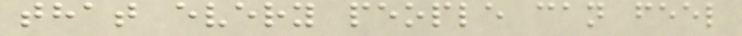that every people can feel
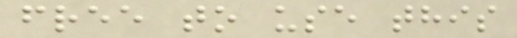free to use this
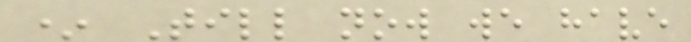* Till now we have
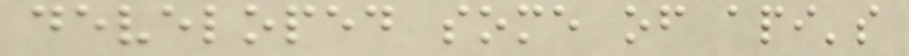developed some of api's
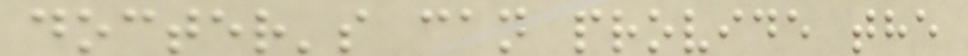docter's can provide the
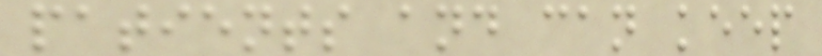patients and can keep
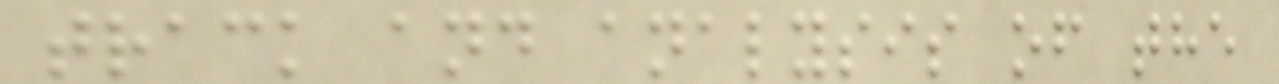track and analysis of the
